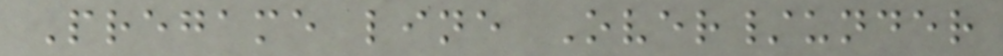Pregame line Over/under
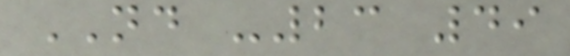ND -23 49
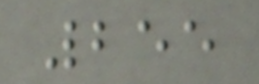255
